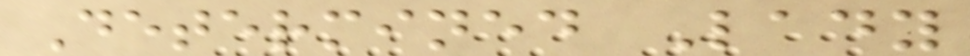Determined Lady
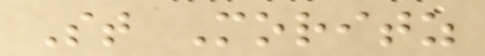St Moritz
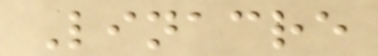Linacre
